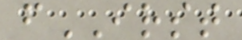fIRST
